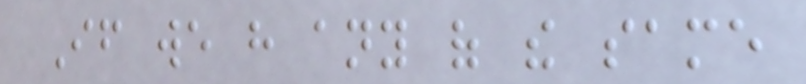If we have any of the same
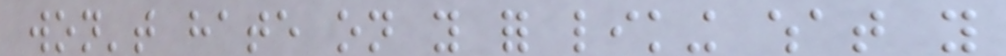won't hate on you for liking what you
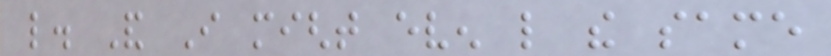like. And I might even like the same
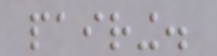pairing.
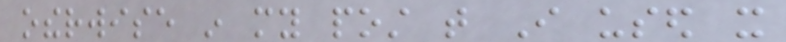otherwise in my post that I used it
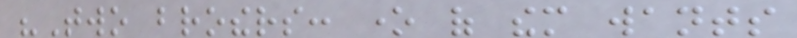"Two brothers: one of them wants
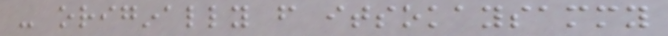- originally from itsokaysammy
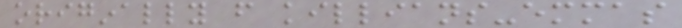originally from killians-emmas
